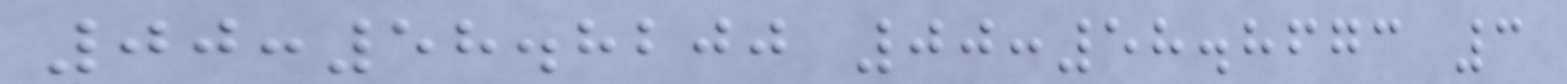00:58.8200 00:58.8673 3
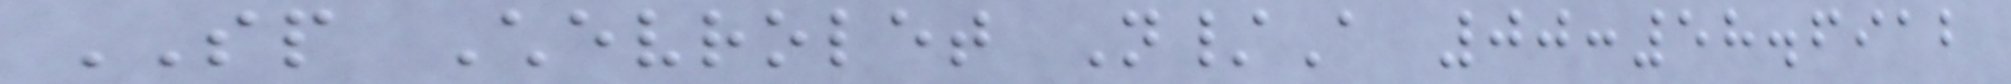SP Chevrolet N/A 00:58.6912
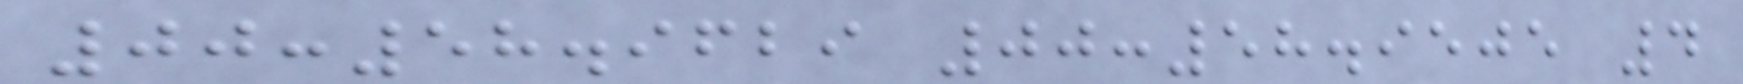00:58.9629 00:58.9505 4
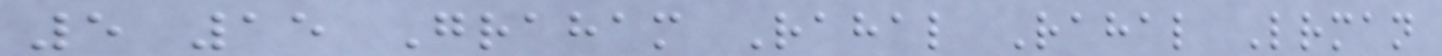5 15 Graham Rahal Rahal Letterman
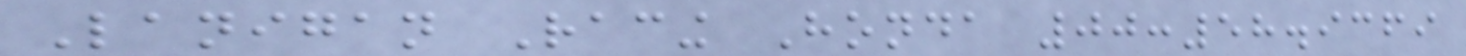Lanigan Racing Honda 00:58.9369
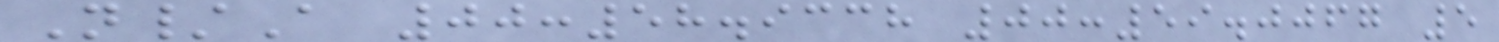N/A 00:58.9338 00:59.0067 5
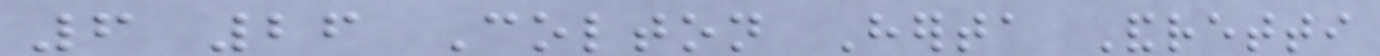6 26 Colton Herta Andretti
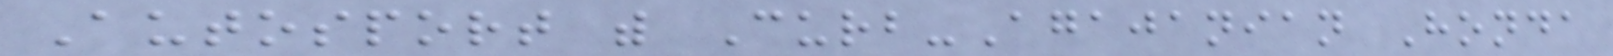Autosport with Curb-Agajanian Honda
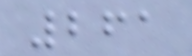261
